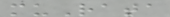muRata
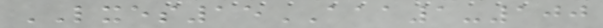LXES15AAA1-100
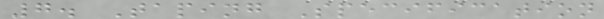7. Taping Specification
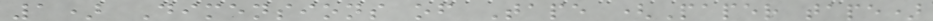1) Dimensions of Tape (Paper tape)
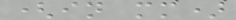(in mm)
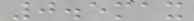0.5max
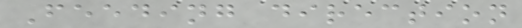Feeding direction
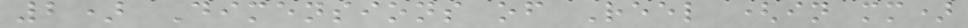2) Dimensions of Reel (in mm)
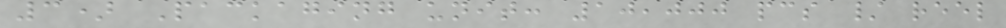3) Packaging unit: 10,000 pcs / reel
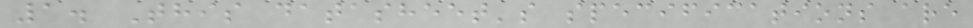1. This datasheet's specifications are
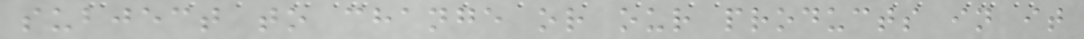subject to change or our products in it
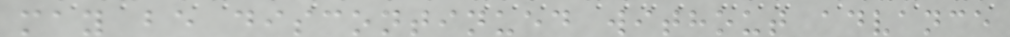may be discontinued without advance
